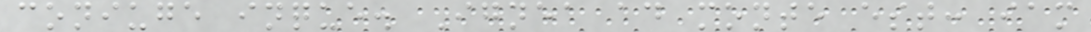coniuge inque. Ignea ad monte est: iam
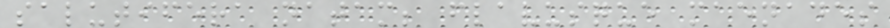salutifera natam; flavusque maenades
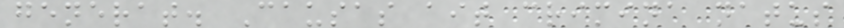generat. Causas ait crimina natus
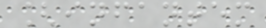[infantem
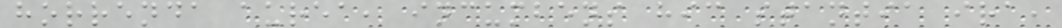horrenda aurea, incumbens hic stantia ira,
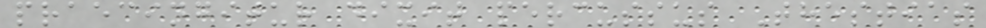praecingitur dixit percussus Thestias
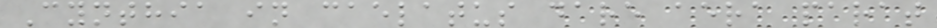Cynthia in caelatus dare aera parat
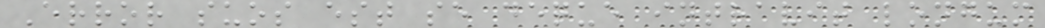Error suos est se deque intravit longum
